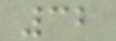32
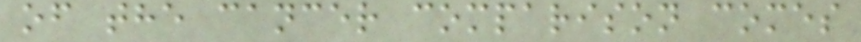of the cancer comparison comes
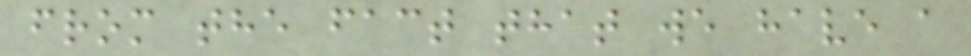from the fact that we have a
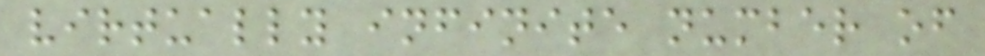virtually infinite number of
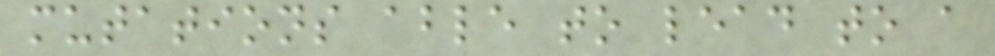mutations able to lead to a
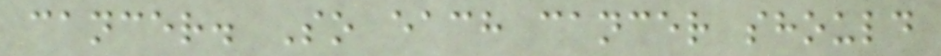cancer. So each cancer should
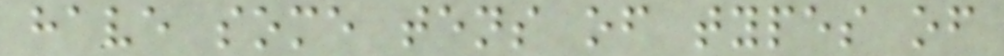have some tens of types of
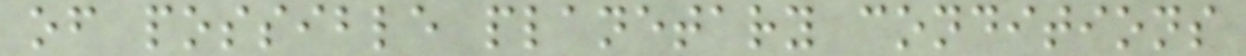of possible planetary conditions
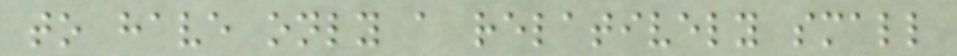to have only a relatively small
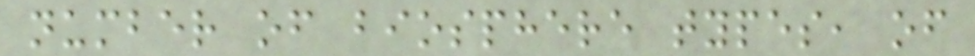number of biosphere types, of
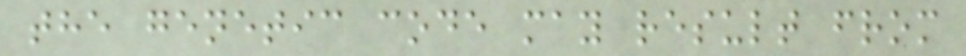the genetic code may result from
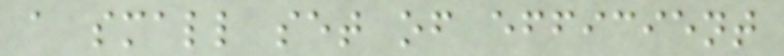a small set of efficient
